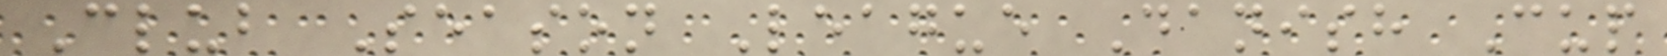Club Season League Danish Cup
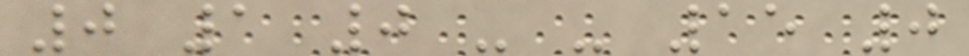0 1 0 - - 15 0
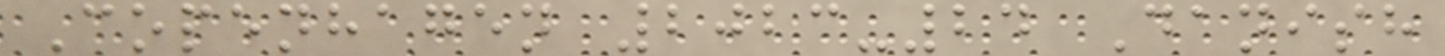Copenhagen 2023-24 Danish
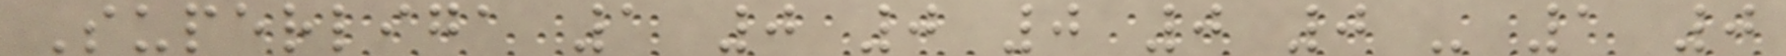Superliga 1 0 0 0 0 0 - 1 0
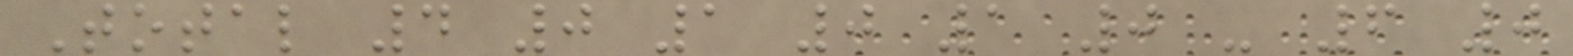Total 4 0 1 0 1 0 - 6 0
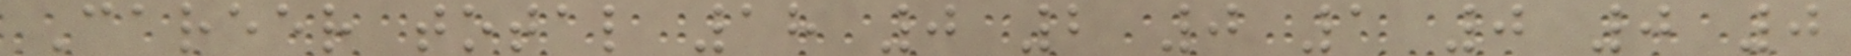Career total 18 0 2 0 1 0 0 0
